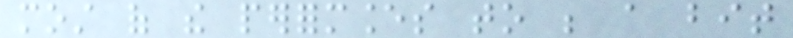most of the performances to be a bit
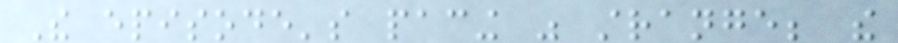The episode's pacing was strange; the
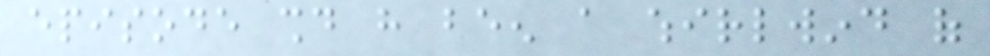episode should have been a whirlwind of
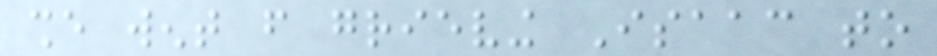she went from grieving Isaac to
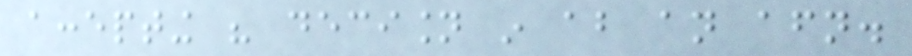accepting his decision in about an afternoon.
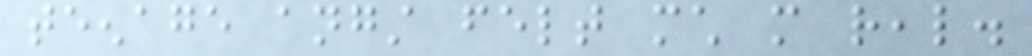teenage angst felt much more real.
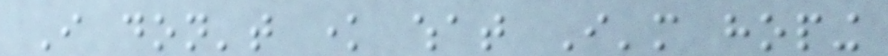I don't know what I'm hoping
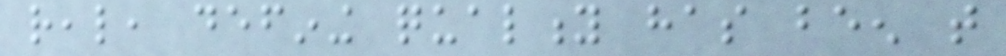real, defining quality has been that
